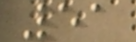51
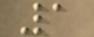1
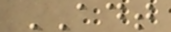ADT
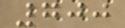700
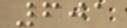601
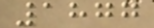1877
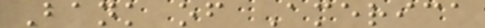Bank of America
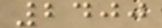2400
